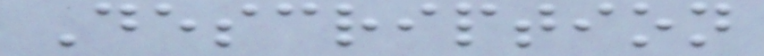Description
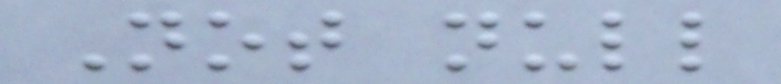Not null
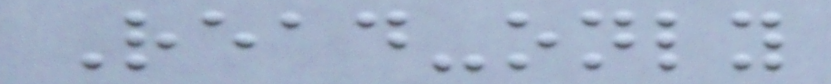Read-only
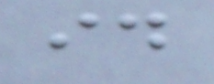id
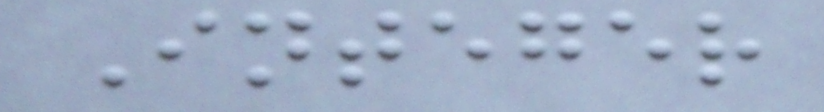Integer
